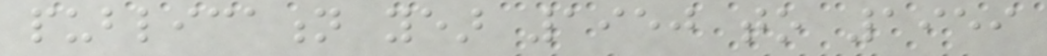publication year 1950 to 1959
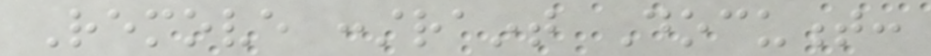Remove constraint Document:
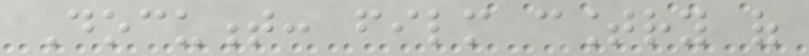Document: film country of
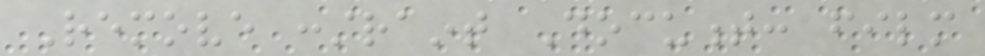Remove constraint Document: film
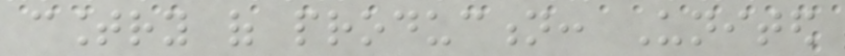country of production: United
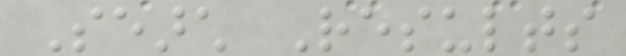Search Results
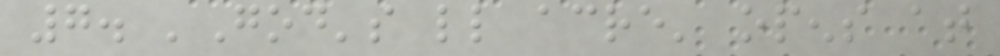7. 'God's little acre' opens at
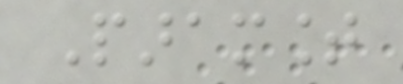Paramount
